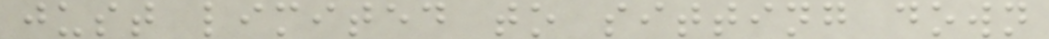just limited to sitting down
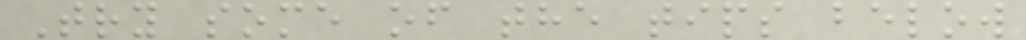Try some of the tips below
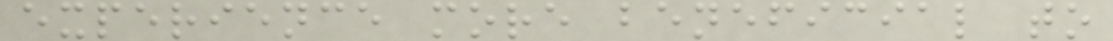experience more beneficial to
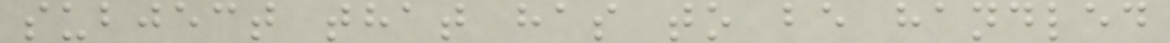subject that has to be handled
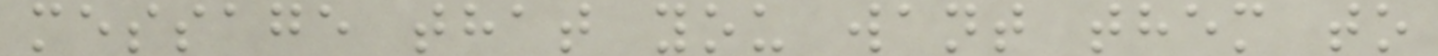message that you want them to
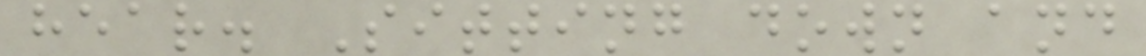hear. Sitting down and
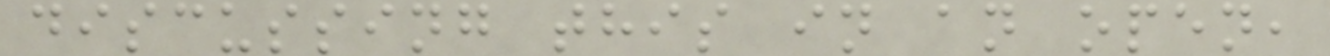discussing this in an open,
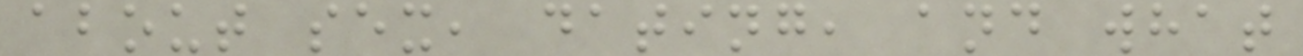about sex, dating, and what
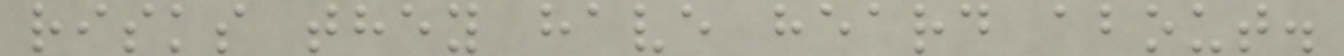risks they have heard about.
